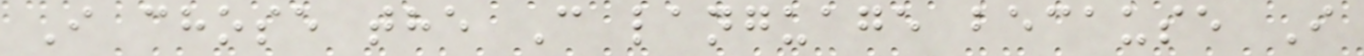I chose the C language because I
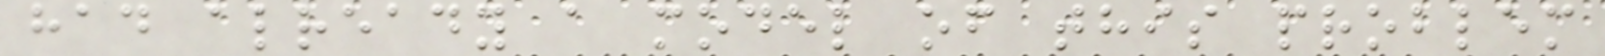had already a model of this problem
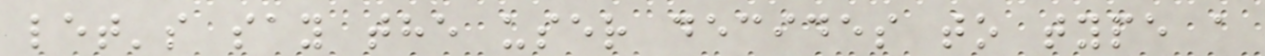let's say the user decides to type a
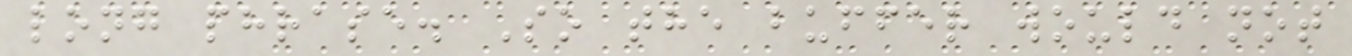long phrase. So the buffer would not
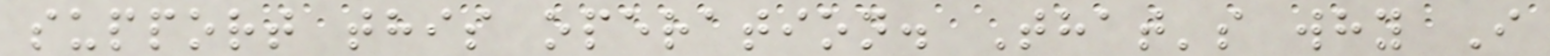support this operation. That's why I
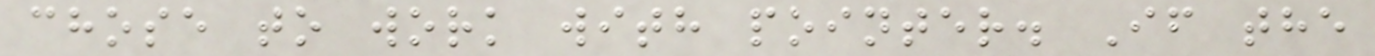chose to work with pointer. If the
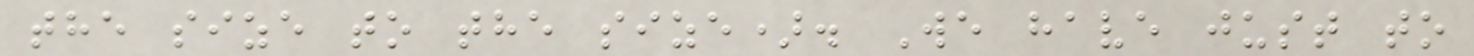the size to the size). We have just to
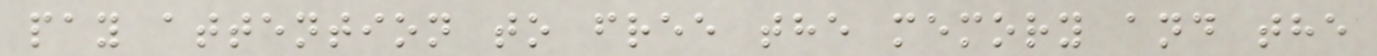pay attention to free the memory and the
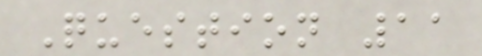Question 11
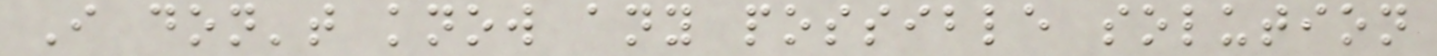I don't know any possible solution
